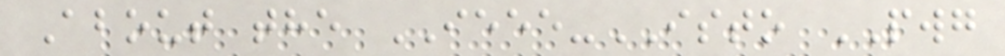About the IEEE-ISTO PWG
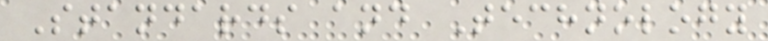Standards and Technology
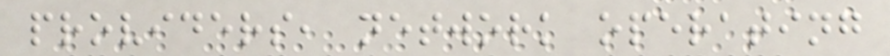providers, network operating
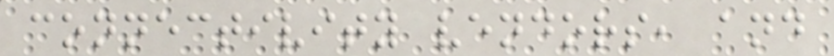connectivity vendors, and
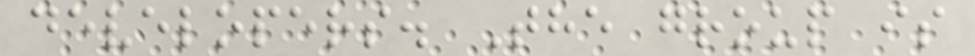developers. The group is
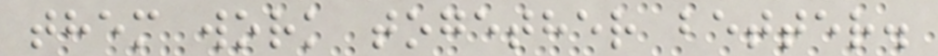them work together better.
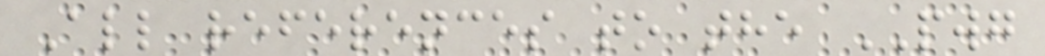All references to the PWG
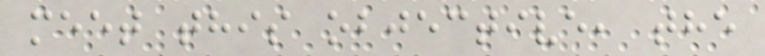meet this objective, the
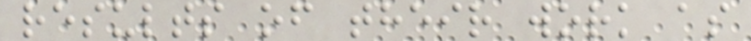results of their work as
